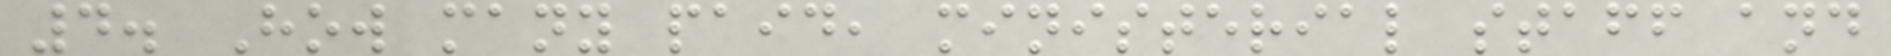4. How many paid, ministerial staff and
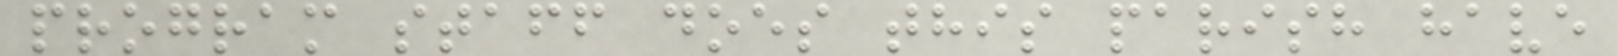program staff does this parish have
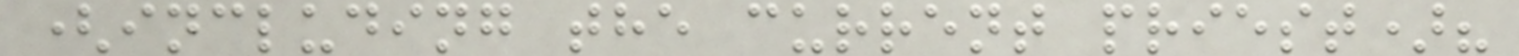(including the current priest)?
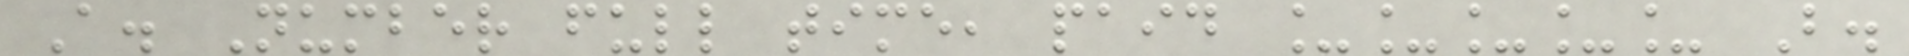A. Number full time, paid _____ B.
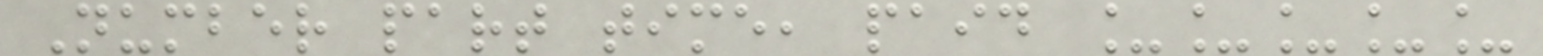Number part time, paid _____
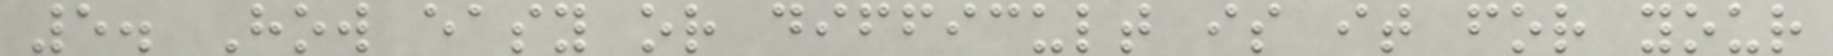5. How easy or difficult is it for your
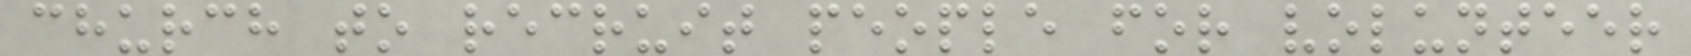church to recruit people for volunteer
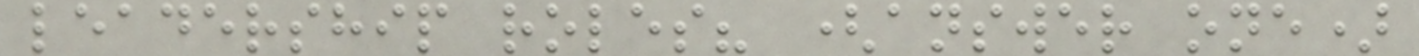leadership roles? (answer one)
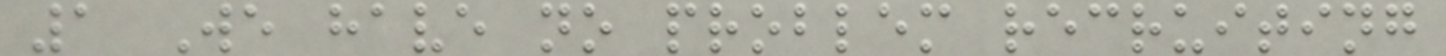1 We have no problem recruiting
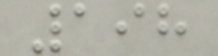198
